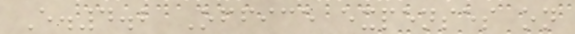E.4.2 Office expenses on
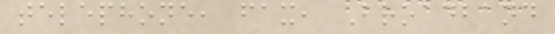telephone, fax, Broadband
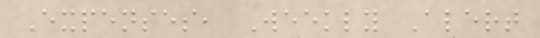Expenses, Weekly Alert
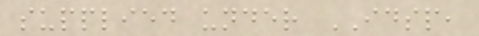supplied under IDSP,
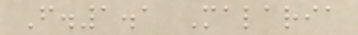F.1.1 Malaria
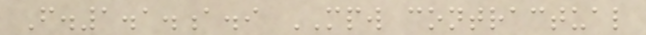F.1.1.a.i MPW contractual
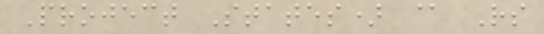Project States) @ Rs
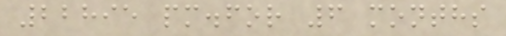22895 pm.for 6 months
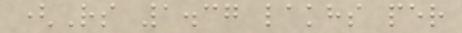(Rs 1.37 lakhs per
